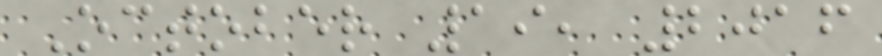October 19, 2016
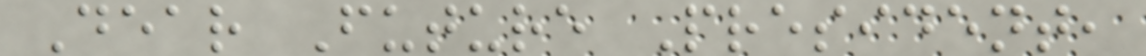Dear Future President,
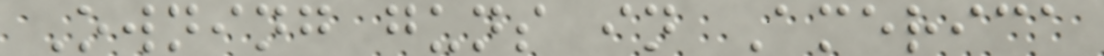Owning guns in America
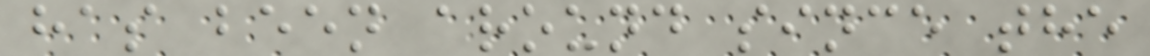has been around since the
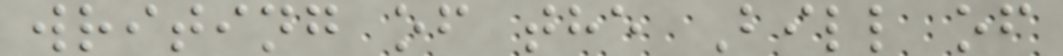writing of the Bill of
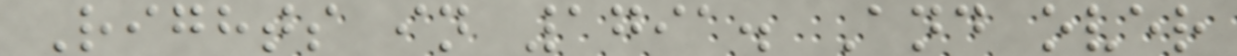Rights in 1791. And over
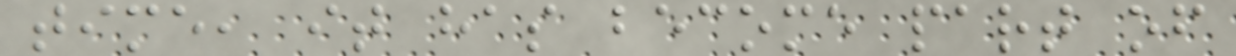time, it has become part of
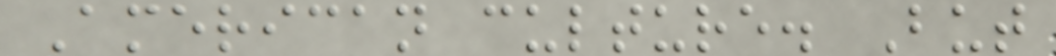American culture. But
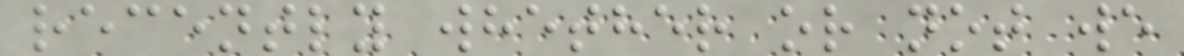recently whether or not we
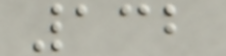132
